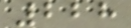228
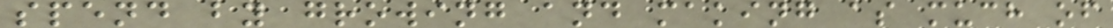spend by growing and making as much of
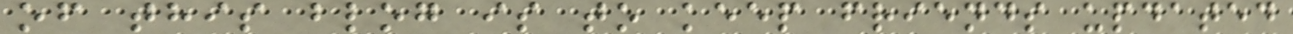of this blog is to keep friends updated
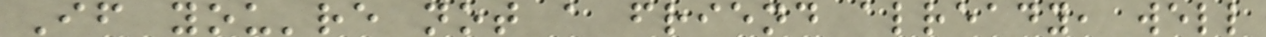If you're not a friend already, well
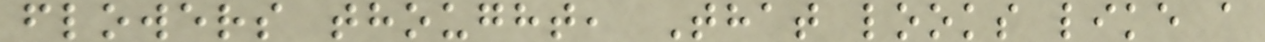flowers thought, That looks like a
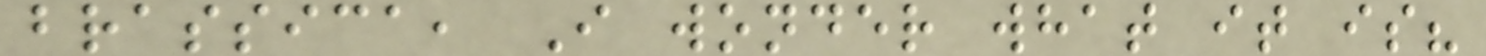brassica, I wonder what it is?
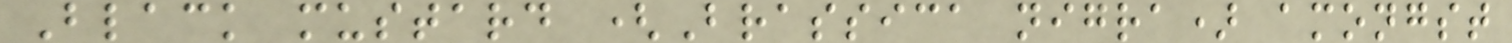Black mustard (Brassica nigra) amongst
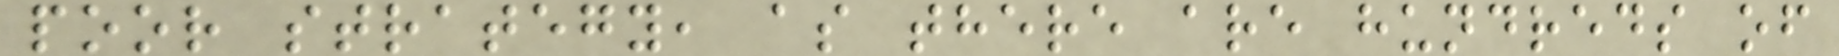poor strategy, as there are hundreds of
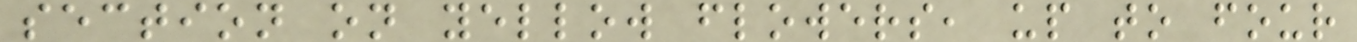section on yellow flowers, up to four
